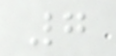7
